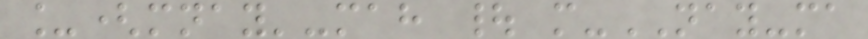_(mnay'-mah | m-NAY-ma
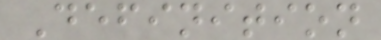Definition
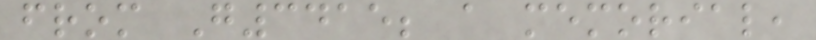from G3415; a memorial,
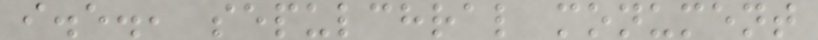i.e., sepulchral monument
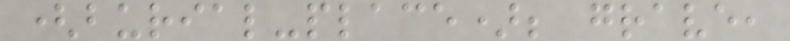(burial-place); grave,
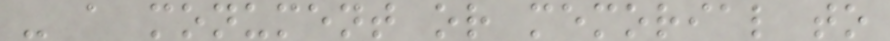- a monument or memorial to
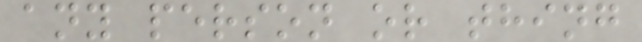any person or thing
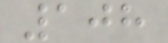108
